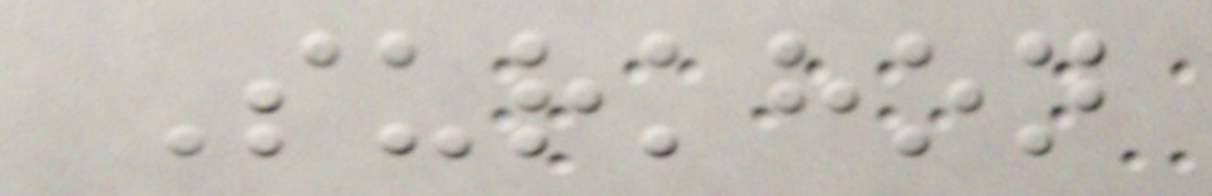Surkhon
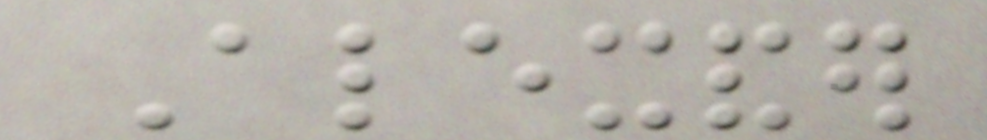Alexander
